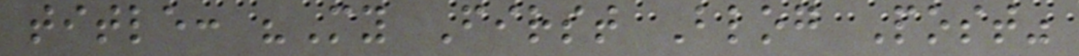title: "My First Blog Post"
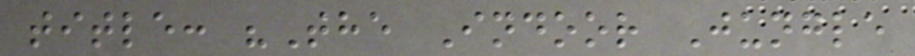title: "The Indoor Jungle
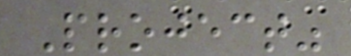Project"
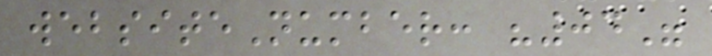websiteNumber: "04"
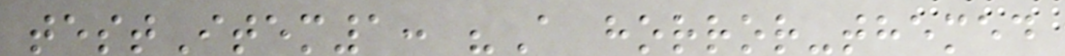testItem1: "A horror-themed
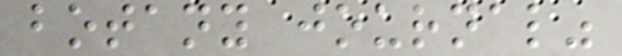botany journal"
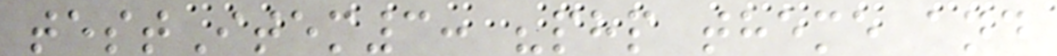testItem3: "php theme and
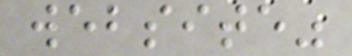website"
